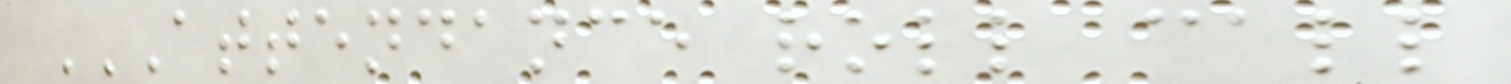ATTENDANCE ROLL CALL
